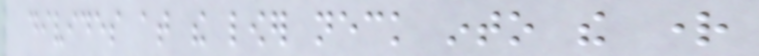divides at the lower neck into the right
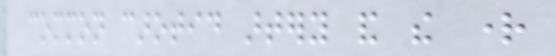common carotid artery and the right
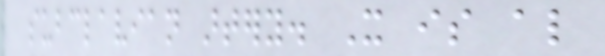subclavian artery. It is also
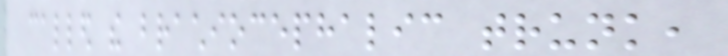called the brachiocephalic trunk,
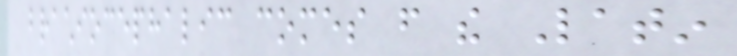brachiocephalic comes from the Latin
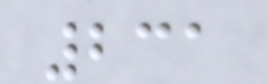231
